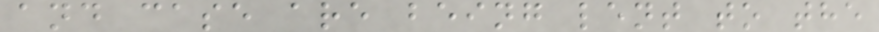and case are being lent to the
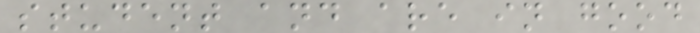student and are in good
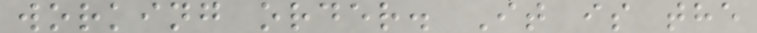working order. It is the
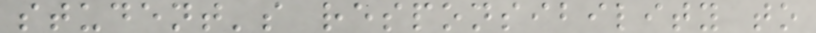student's responsibility to
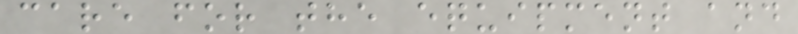care for the equipment and
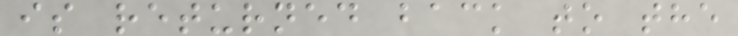is returned back to the
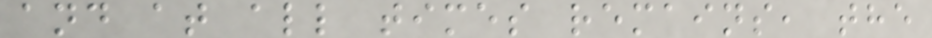and at all times remains, the
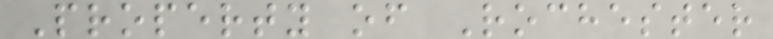Property of Rochester
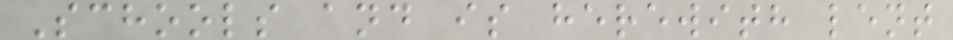Schools and is herewith lent
